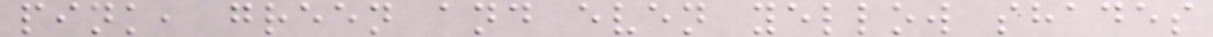pink, green and even yellow shades
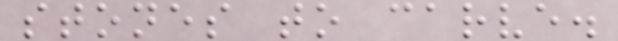stones to carve.
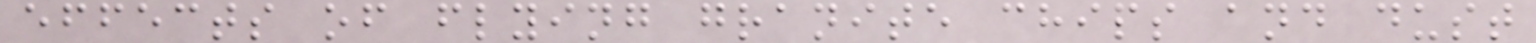effects of flying granite chips and dust
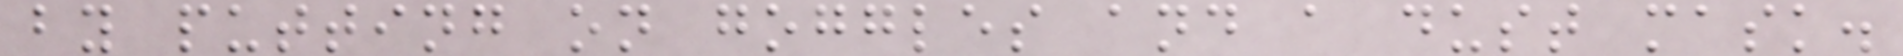by putting on goggles and a dust mask.
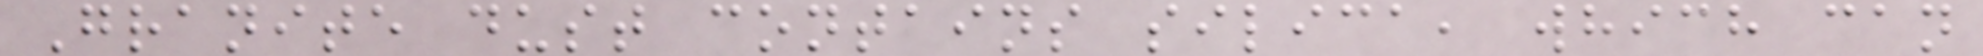Granite dust contains silica, which can
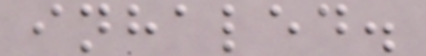inhaled.
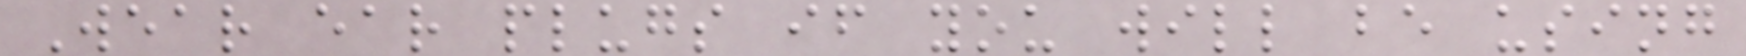Wear ear plugs if you will be using
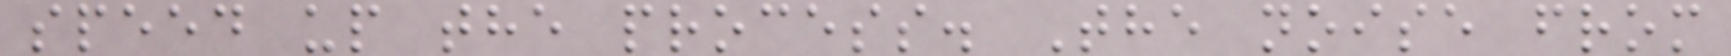speed up the process. The noise from
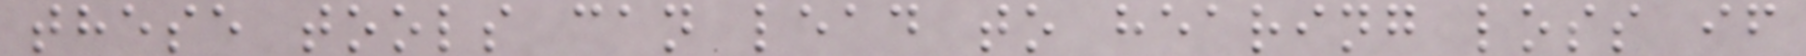these tools can lead to hearing loss if
